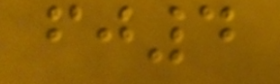fj4
